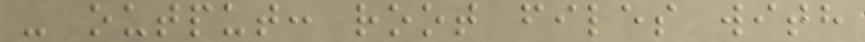- output: root files with
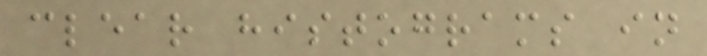clear histograms in
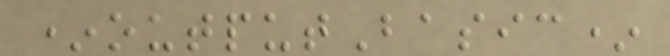*outputBasic*
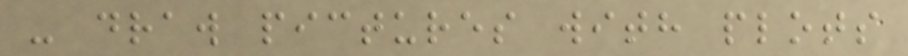- draw pictures with plots
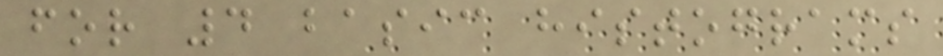for 4 basic histograms
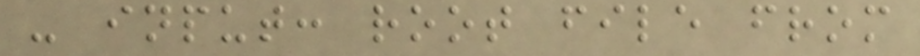- input: root file from
